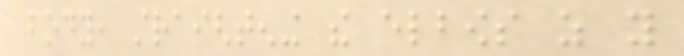body, straightening the elbows as you
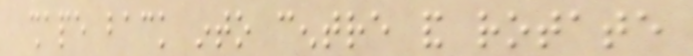shape back into centre and rotate
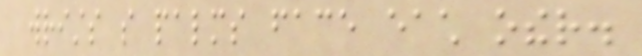wrists so palms face each other.
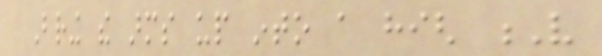Bring the arms up into a high V
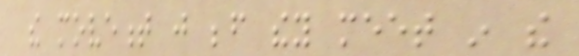the movement just before they meet in the
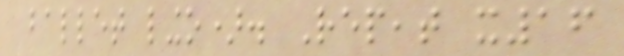ballet lingo). Repeat x16
